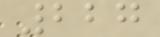227
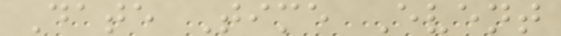Date Time Event
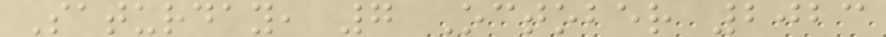Saturday, 7 October 2023
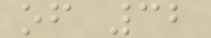of 32
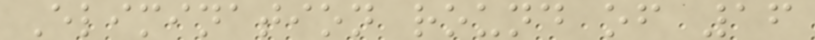Elimination round of 16
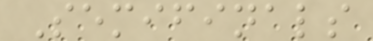Semifinals
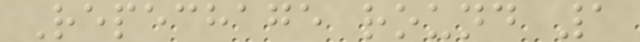Repechage round 1
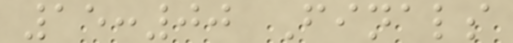15:00 Finals
